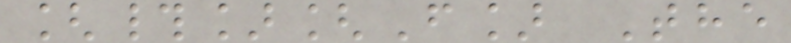[#][F] The
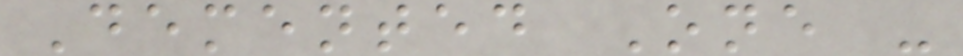Demented One -
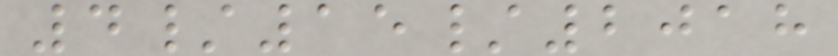4/15/2018
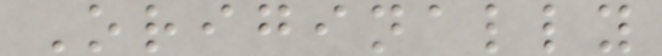Originally
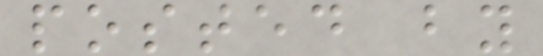posted by
